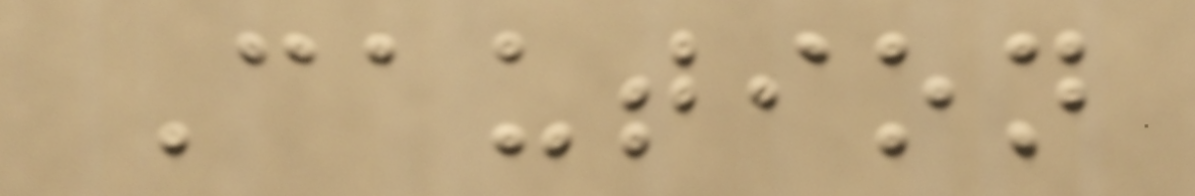Caution
